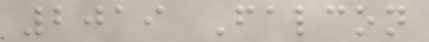2019 Falcon
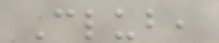Club,
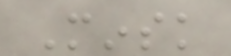Minsk
